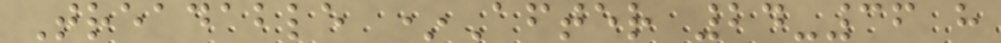Treadable *After 24-36 h
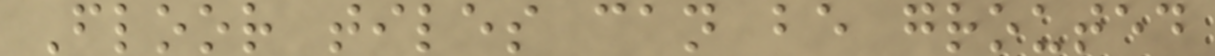Floor tiles can be grouted
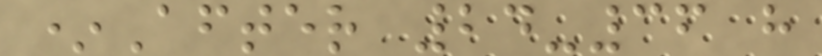*After 24-36 h
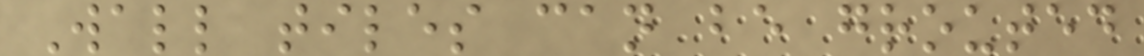Wall tiles can be grouted
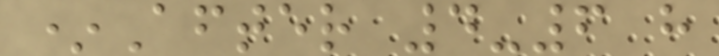*After 4-6 h
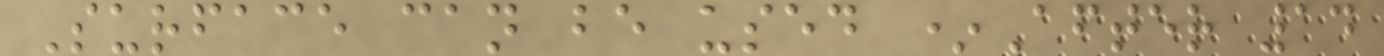Surface can be used *After 14
